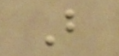But
